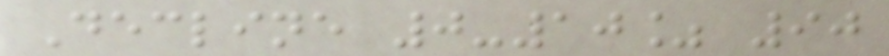Decline 0-10% 90
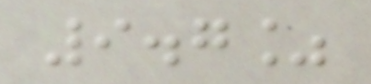9.7%
